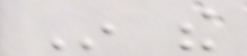In the
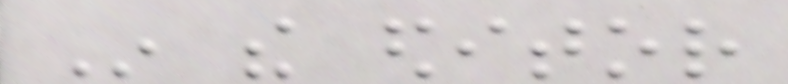In the editor
